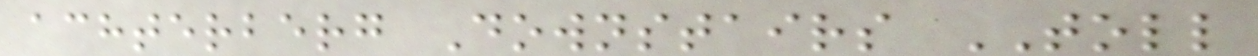achterberg Downstairs TOLL
